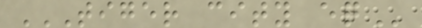TIGER CITY EQ
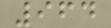964
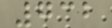732
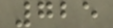725
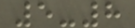5-8
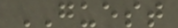GUEST
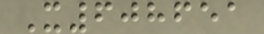X608651
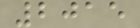2015
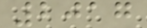2017
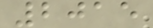2015
